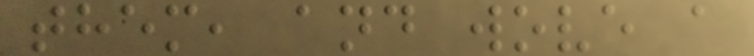them, and wove a
